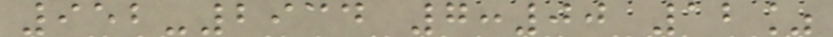952-2934 7:00 12%
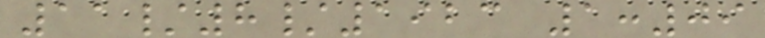11/8/1923 1:09
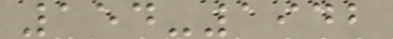154-1942
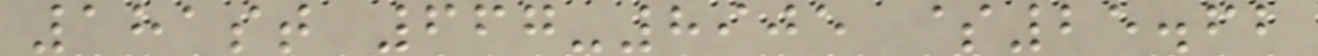181st 667-8905 $25.62
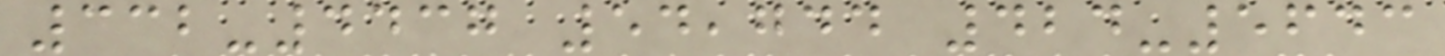332-4437 54,744 424-5643
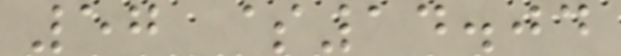57 $14.04
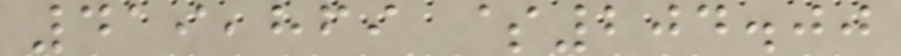419,869 $204.00
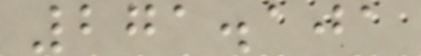271.101
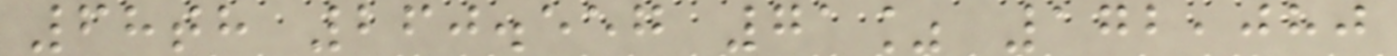68th 260.557 71% 172,080
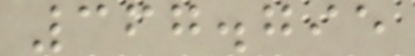367.795
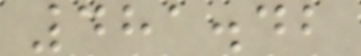481.42
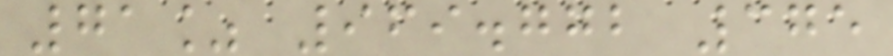71% 969.772 375
